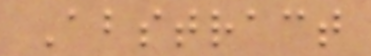Abstract
